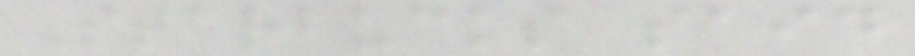Starbucks said
